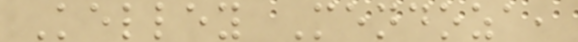Kelley Mendoza,
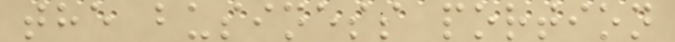the business portion
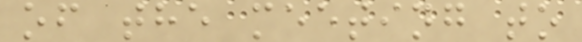of the meeting to
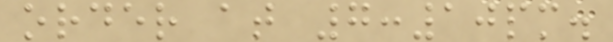order at 7:10pm.
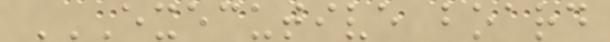EXECUTIVE BOARD
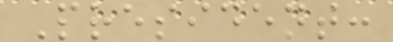President:
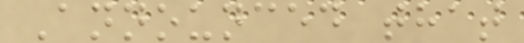Announced that
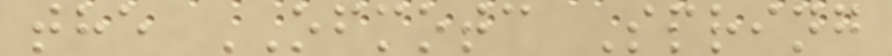the OFMOTC Spring
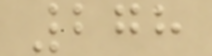278
